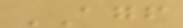AGF
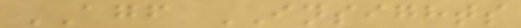AGF INSIGHTS
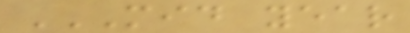MID YEAR
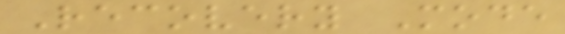Recovery Mode
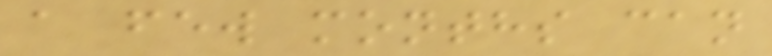a few months can
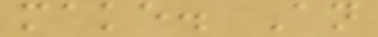make. An
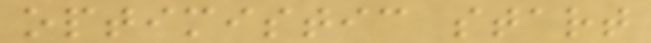optimistic start
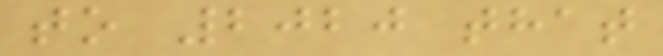to 2020 that
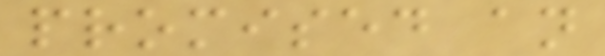promised an
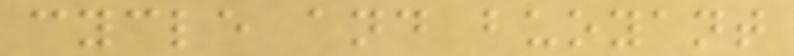cycle and buoyant
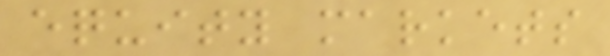equity markets
